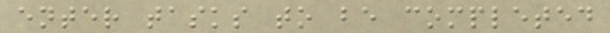enter tasks to be completed
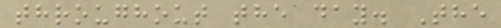throughout the day. The
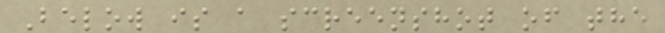Below is a screenshot of the
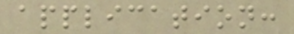application:
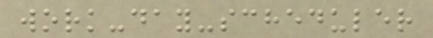work-day-scheduler
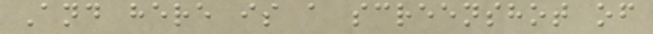And here is a screenshot of
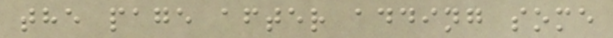the page after adding some
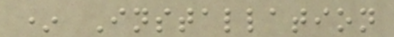* Installation
